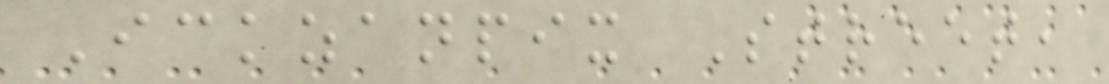Ickzanpix Street,
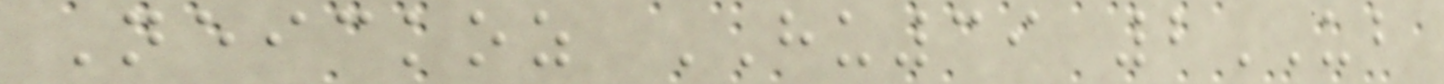Neickoz HU39 2UB
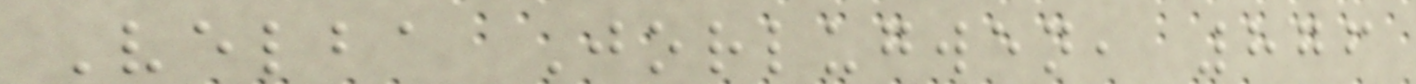Velba Jorlugwen, 876
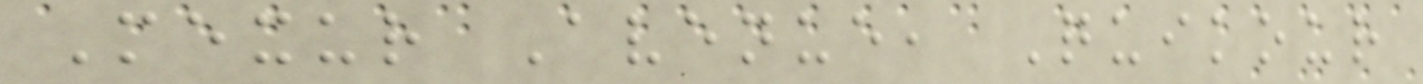Mexur Avenue, Quikour
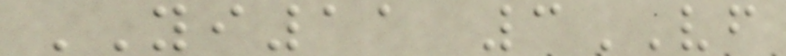YI11 3VF
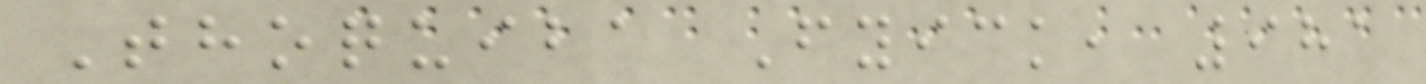Thoquiba Fyick, 981
